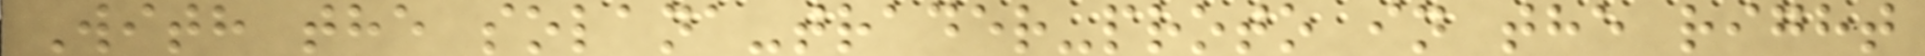With the solana-trader-proto in the right
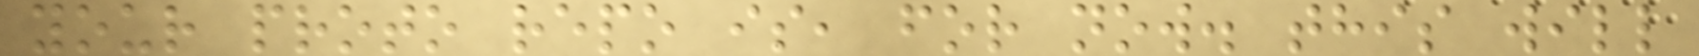your proto repo is, for now. this will
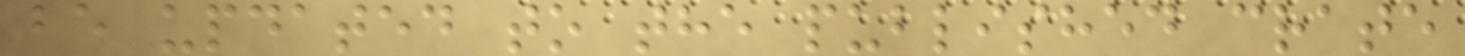be updated to the published crate
